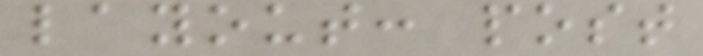layout: post
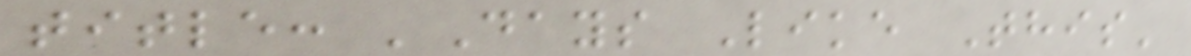title: 'Days Like This'
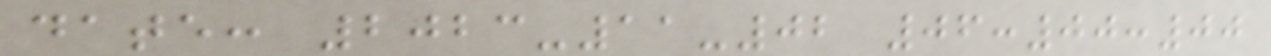date: 2023-11-02 06:00:00
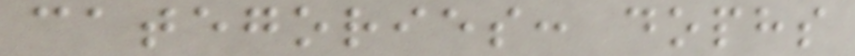categories: dophs
